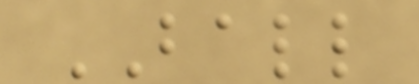BALL
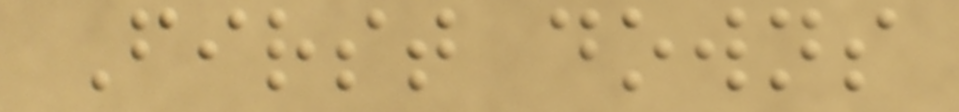First downs
